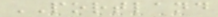PORTLAND
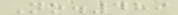No.489
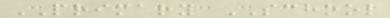PRIMARY SCHOOL
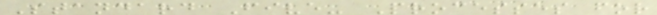Standard Five- Processes for
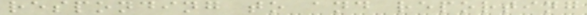responding to and reporting
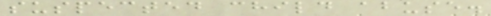suspected child abuse.
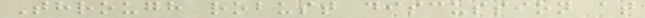Through robust discussion at
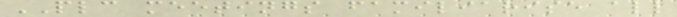PLC meetings familiarise all
